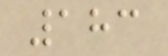183
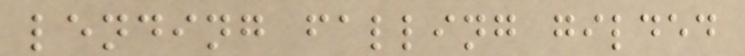lending falling gilded
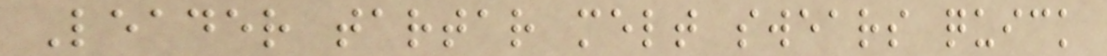Leader tartar melt swears quick
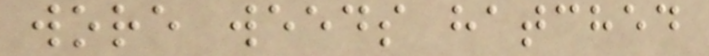wore weeds hatched
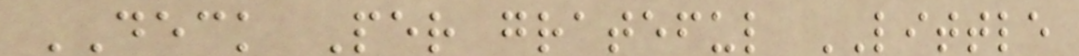DECK Per grateful LITTLE
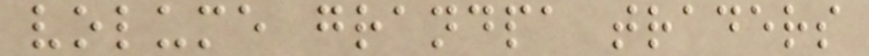volume grandpa traders
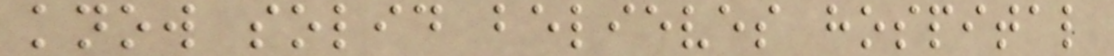know solid believes hospital
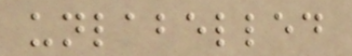unlabelled
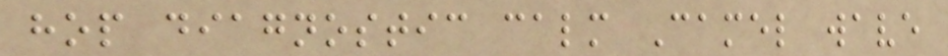hop diagnostic calm Camel wave
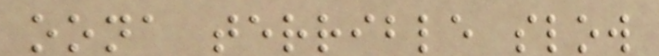oona terrible slow
